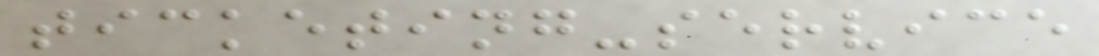ticketing-service
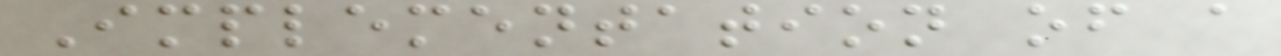Implementation of a
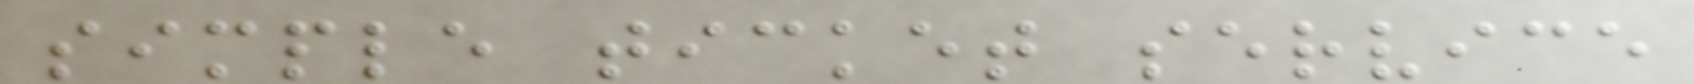simple ticket service
